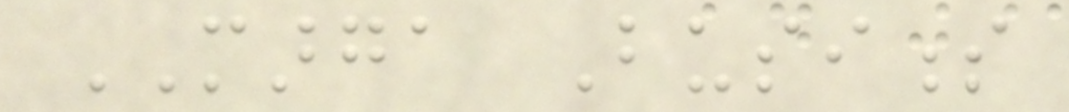MARGA Business
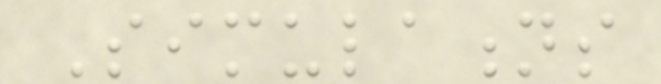Simulations
